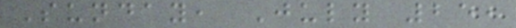Sunday, July 25,
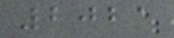2021
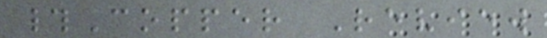#Copper Review
